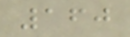160
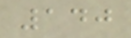140
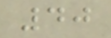40
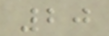20
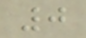0
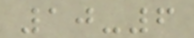10-6
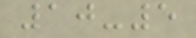10-5
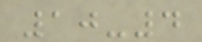10-4
